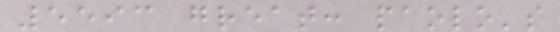5593 great: paolo's
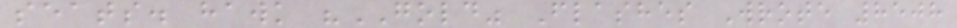seats. hawk "GOLD" Flashes Wrote 8508
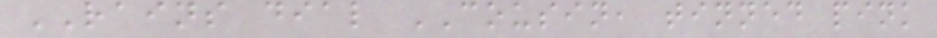RAINS dial COUSIN, tinned pink
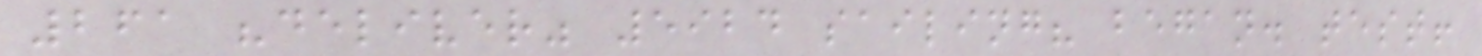261 "deliver" 5924 sailing? began. test!
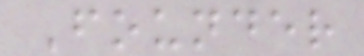Founder
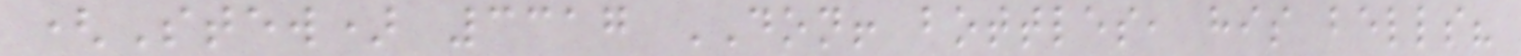(Stew) 3317 DON! bottles, his bells?
